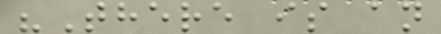"There is an
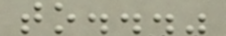to..."
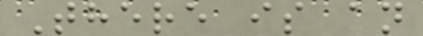There is an
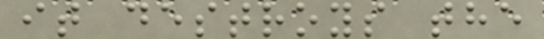it destroys the
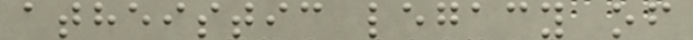atheistic legacy of
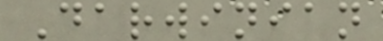Darwinian
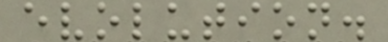evolution.
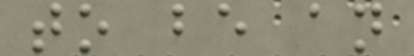to be an
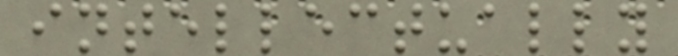intellectually
